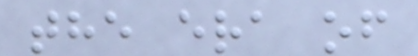the era of
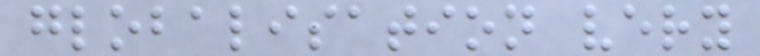globalisation very
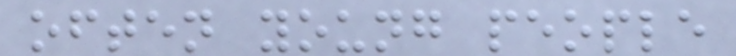often young people
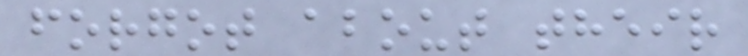forgot about their
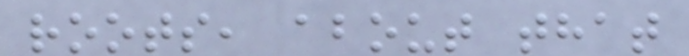roots, about that
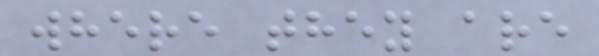where they are
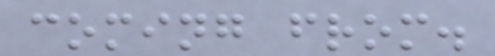coming from.
